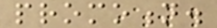promotion.
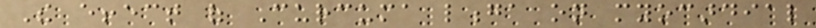The effect of Curcuma longa on myocardial
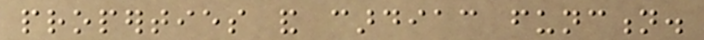properties and cardiac function.
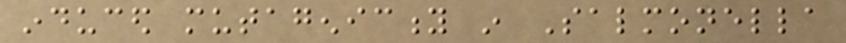induced mutagenicity in Salmonella
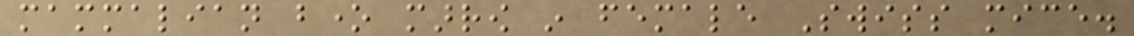mammalian bone marrow in female Swiss mice.
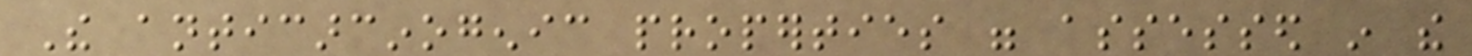The anticarcinogenic properties were assessed in the
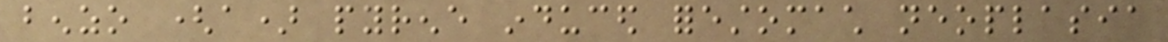benzo (a) pyrene induced forestomach neoplasia
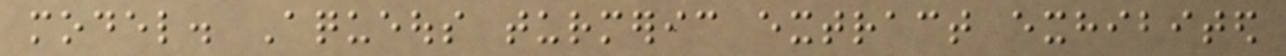model. Aqueous turmeric extract exhibited
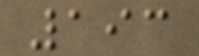193
